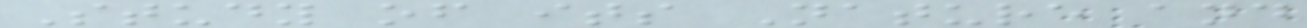Study of its Nature and
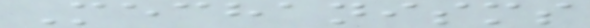Mechanisms
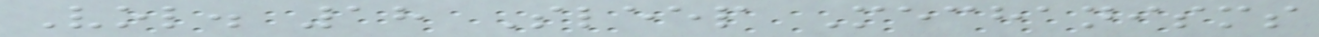Vol. 18 Sleep Mechanisms
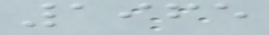1965
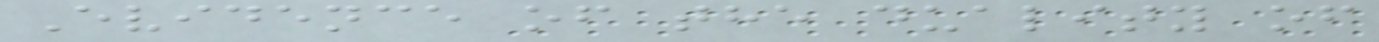Evidence of the duality of
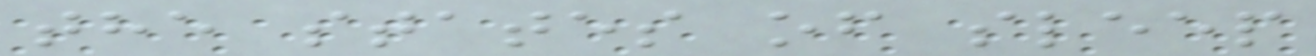the states of sleep
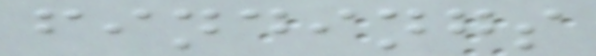findings
